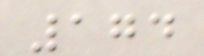174
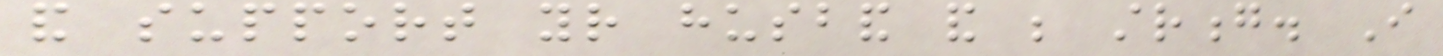and support your husband and be strong. I
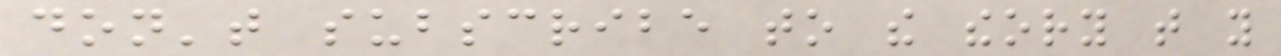don't subscribe to the theory that you
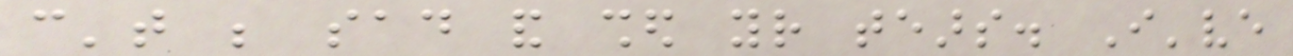can't be sad and shed your tears. I've
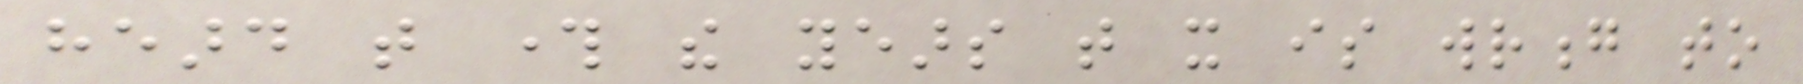heard that through the years that it is wrong to
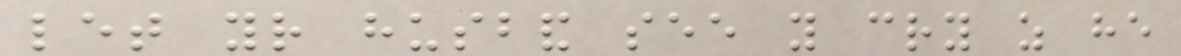let your husband see you cry as he
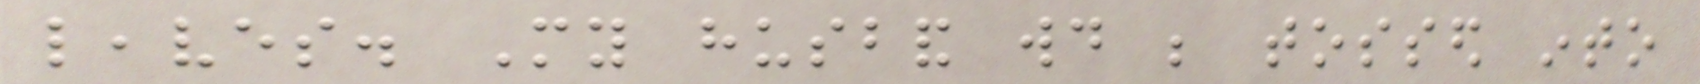leaves. My husband would be tossed into
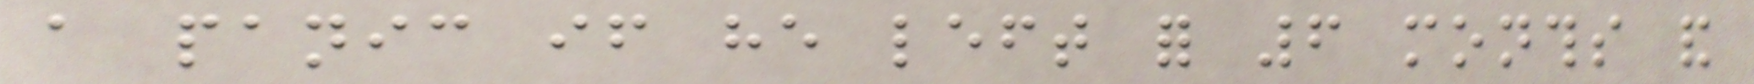a panic if he left for 6 months and
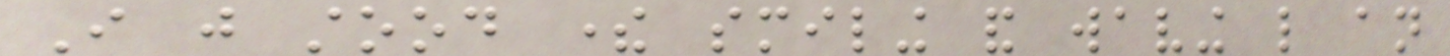I just stood there smiling and waving like an
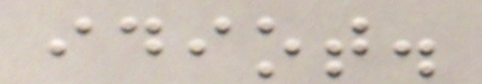idiot.
